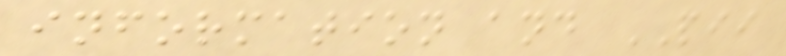information and PII
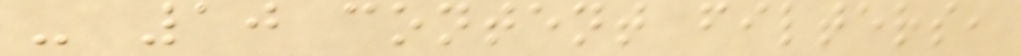- 10 content filters,
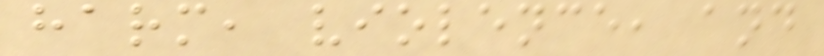harm, violence, and
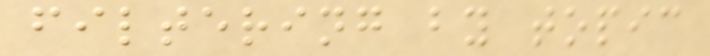filtering by topic
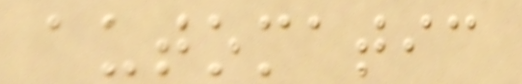automatic
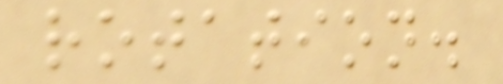rotation.
